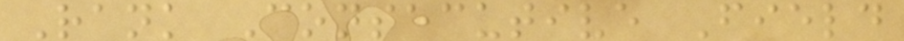Rank Consecutive Field
